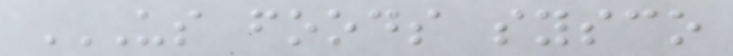US FOODS SYSCO
